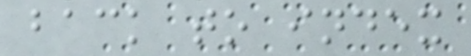back to index
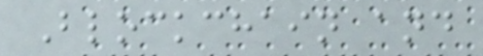Blockchain and
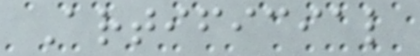Artificial
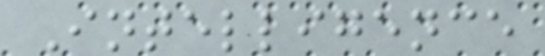Intelligence
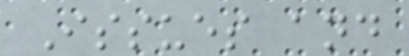Issues and
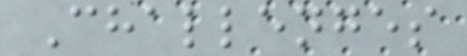Challenges
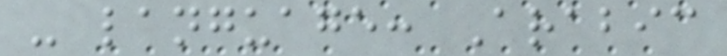- language: Arabic
